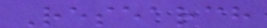Research
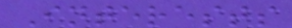Interests
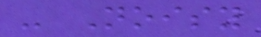- Noisy
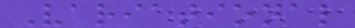Variational
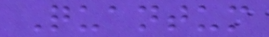Quantum
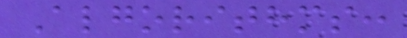Algorithms:
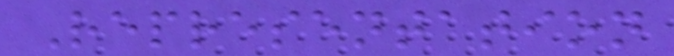Representation
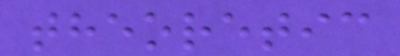theoretic
